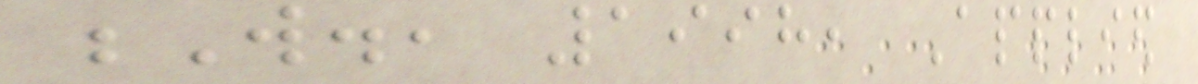W., 1998, Applied
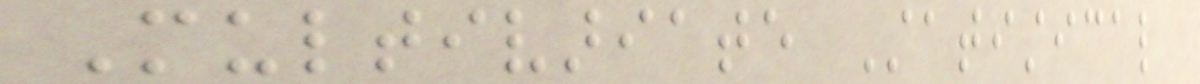Multivariate Statistical
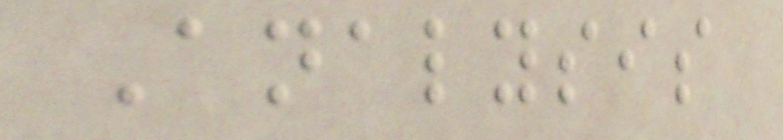Analysis
